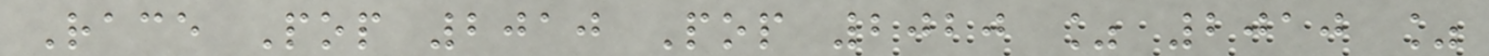Race Pop 2010 Pop 2020 % 2010 %
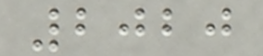2020
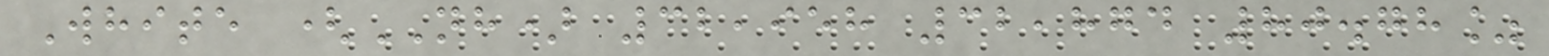White (NH) 32,958 32,874 80.78%
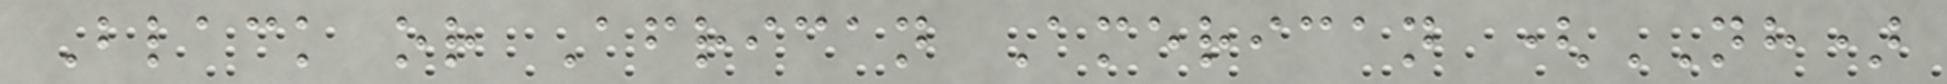Black or African American (NH)
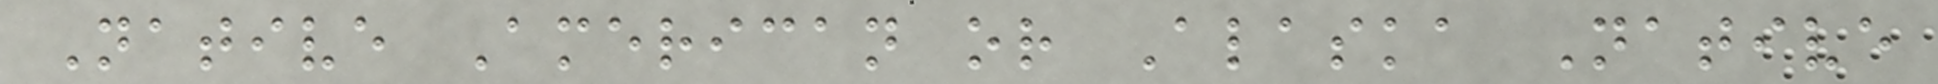Native American or Alaska Native
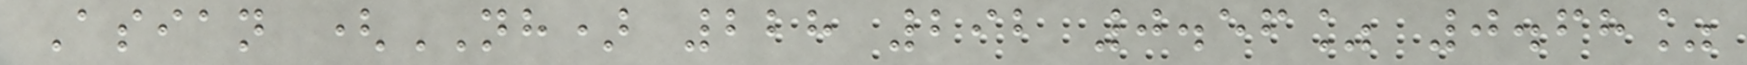Asian (NH) 228 292 0.56% 0.68%
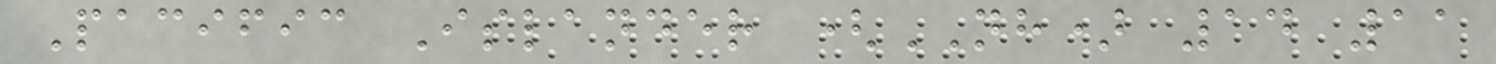Pacific Islander (NH) 14 11
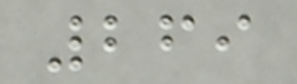269
